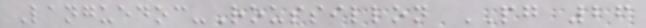Languedoc-Roussillon PG 26
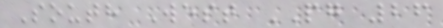South West PG 26
